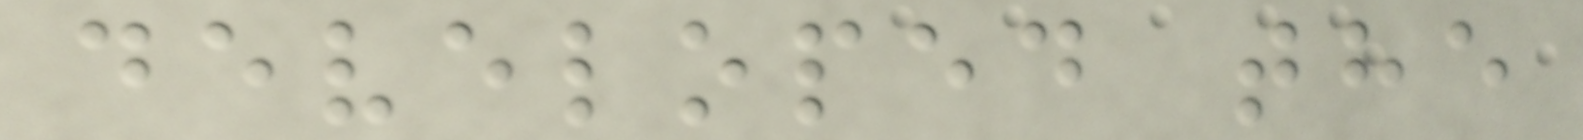developed the
